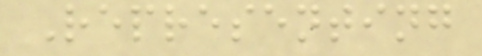Representing
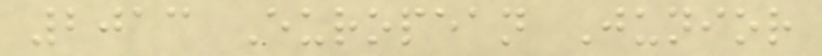2013 European Junior
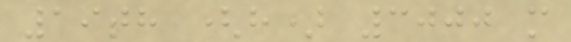19th (h) 3000 m
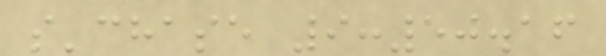s'chase 9:50.16
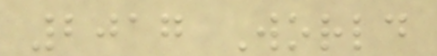2017 World
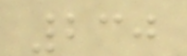230
